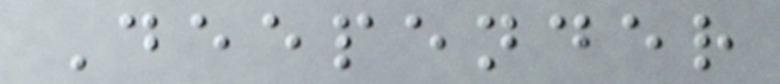Deepender
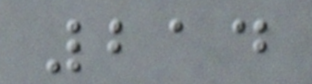214
